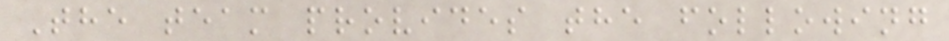The team provides the following
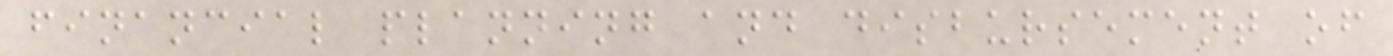financial planning and disbursement of
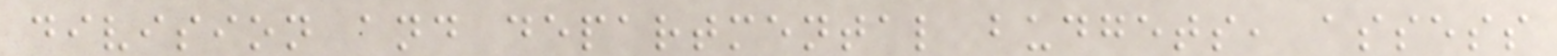division and departmental budgets, assess
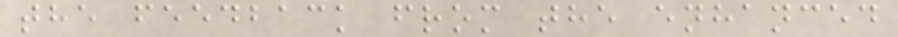the feedback from the enhanced
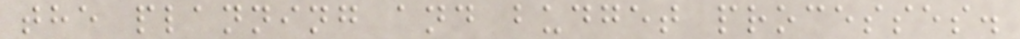the planning and budget processes.
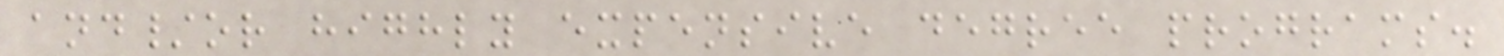and/or highly expensive degree programs.
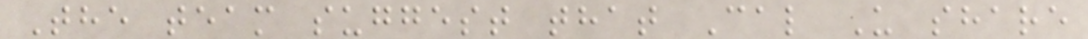The team suggest that Cal U share
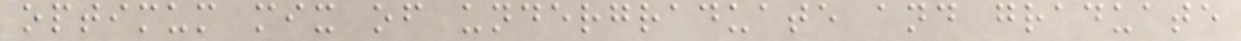optimum mix of undergraduate and graduate
